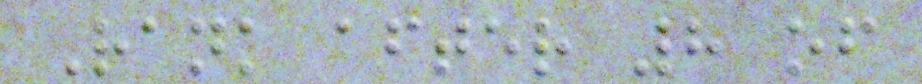Rank after 8 of
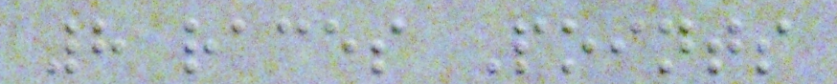8 races Points
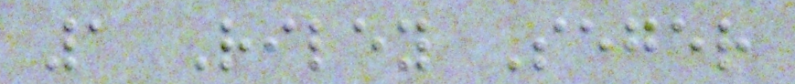1 Riley Seger
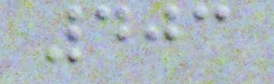403
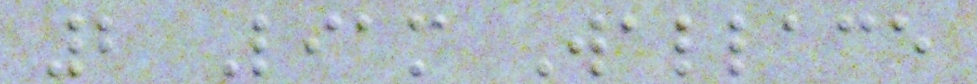2 Liam Wallace
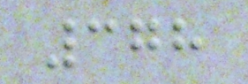378
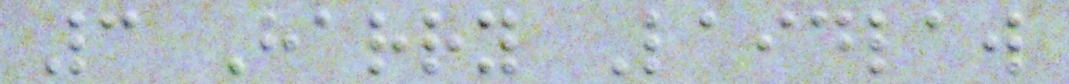3 Harry Laidlaw
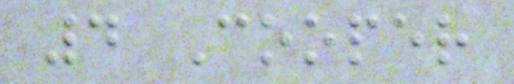4 Cooper
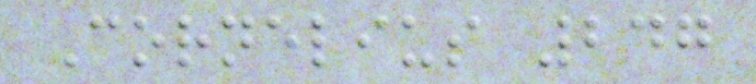Cornelius 247
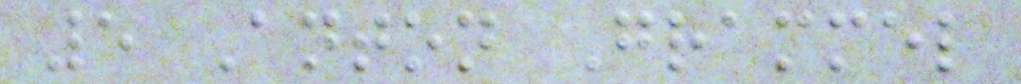5 Anton Grammel
